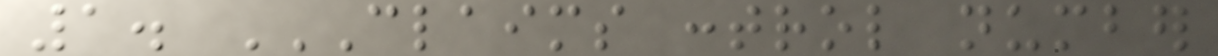1. CLAIMS CONTROL NUMBER
